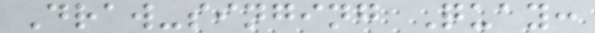Draw-singing Quay:
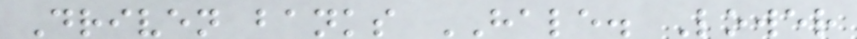Driven banks HALE. Lower
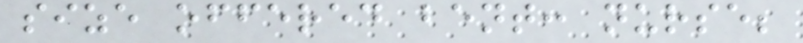size offered bent: nurse;
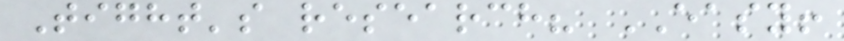Tight's research? EASY!
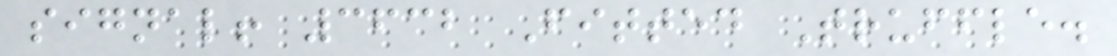signal! 3632 Fitted Truffle.
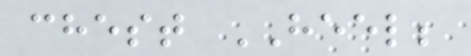chest HEEL;
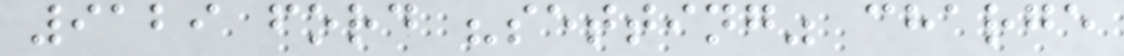9129 ford "setting" charge
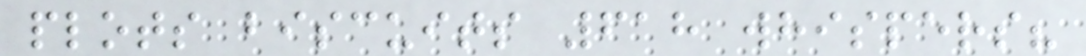plots biscuits 618 whispers?
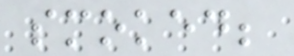smoked;
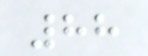88
